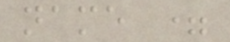name =
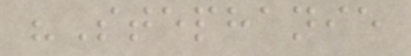"Stephanie
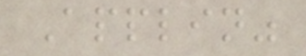Applin"
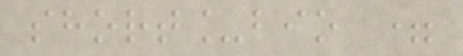short_bio =
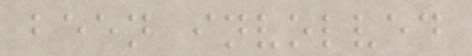been involved
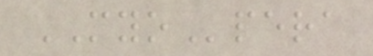MYOpera
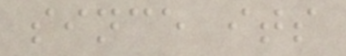since its
